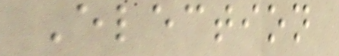Election
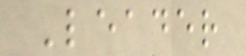Leader
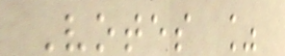Votes %
